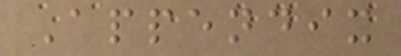Appendix
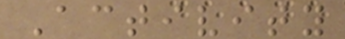Activity
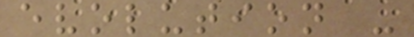evolution -
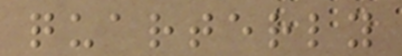quarterly
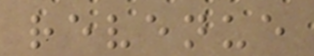revenue
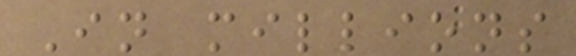In millions
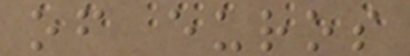of euros
